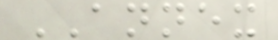ANNEX
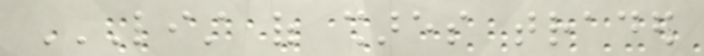LIST OF SHARES TRADED
